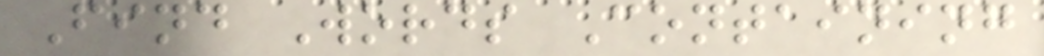Find Words Containing
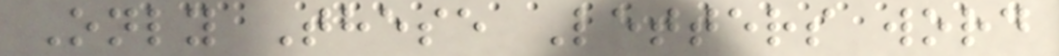Only These Letters word
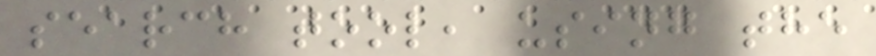search tool, using the
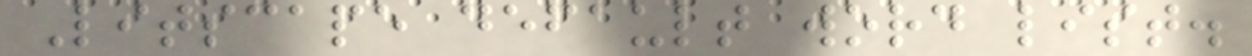Litscape default word list.
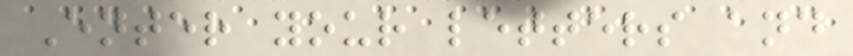Enter your letters and
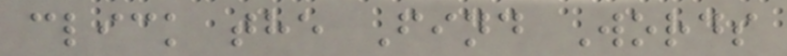click the Find Words
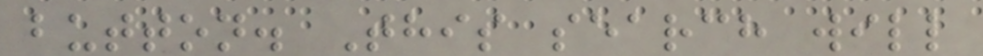button. This search will
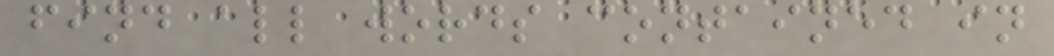find all words contained in
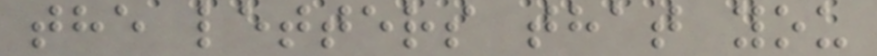the letters that you
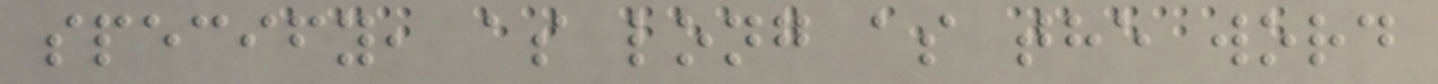specify, as long as the word
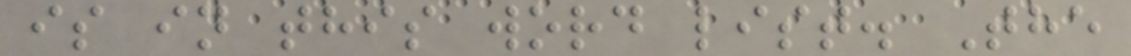is in this word list. The
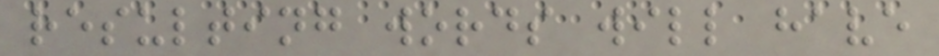resulting words will have
